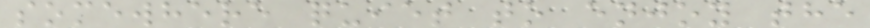somewhere quiet to enjoy the
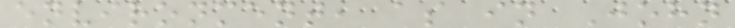environment, as in John
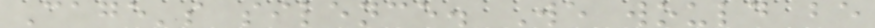Cage's silence. We would be
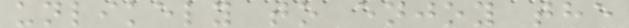unlikely to enjoy the
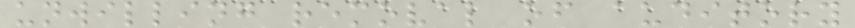unwilling removal of auditory
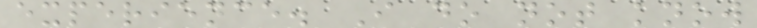experience. I do not know
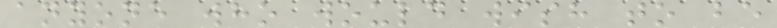anyone who would wish to be
